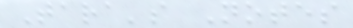Tara's Notes
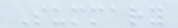Summary
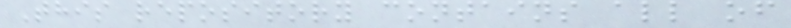This repository contains all of
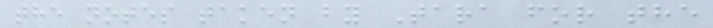the notes taken by Tara for the
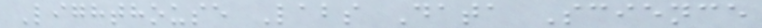Lighthouse Labs Data Science
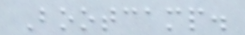Bootcamp.
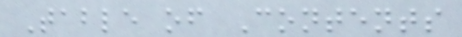Table of Contents
